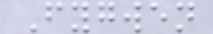Fygwen
